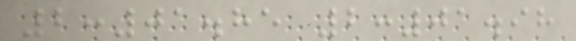2:01.85 2:01.98
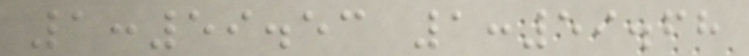1:59.53 1:59.68
